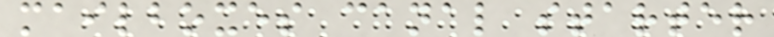mailboxes canal starter
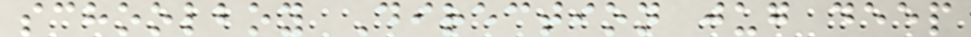schoolboy Direction jug deep
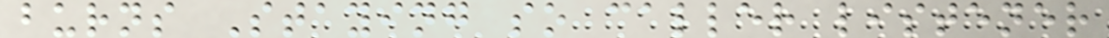burns Staying so caller listener
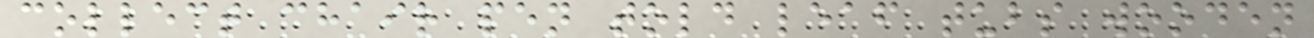collect chair pen told leaf tubs wooden
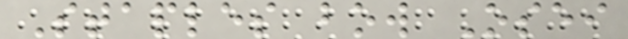Staples bow Osei
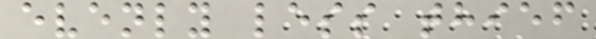evenly less thief
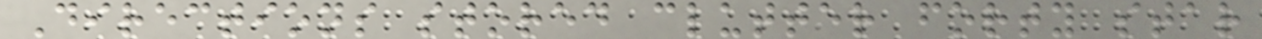Directions stored clutter forty star
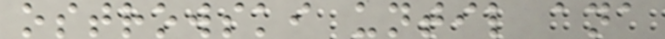ostrowski until ana
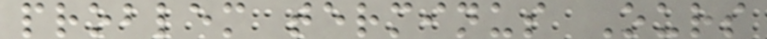problem terminus Ours
